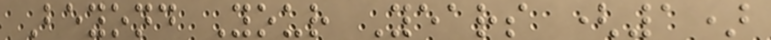Beyond Your Years (1)
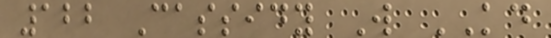122 Cassidy W KD
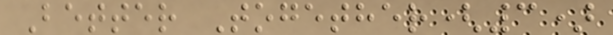Better Together(3)
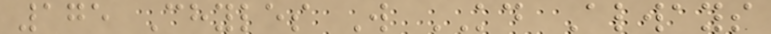175 Chyles W KD Always
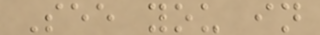See you in
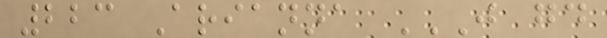223 Arianna J GD
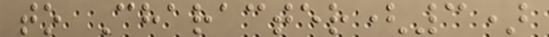to Character(3)
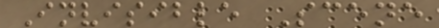Invisible Scene
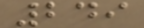249
